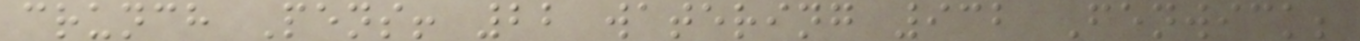crunch Pens! 22 watering 932 Fenwick;
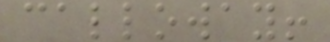calloway!
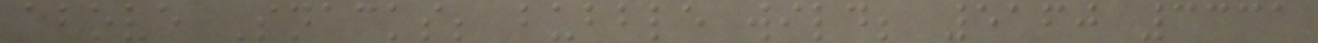above Snacks; bubble wild; 5160 3331
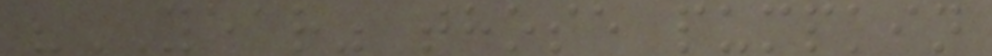"YEAR" those pumpkin
